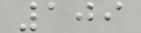109
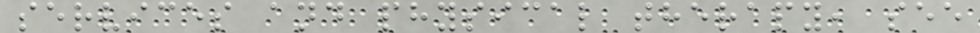services and physical therapy, see
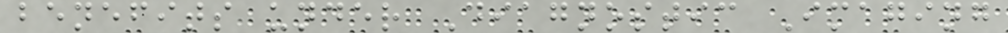benefits under Diagnostic Imaging
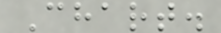Chart.
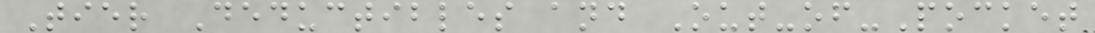Tier Deductibles and Out-of-Pocket
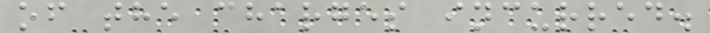of the charges incurred.
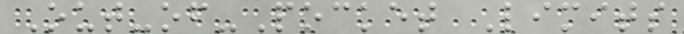Out-of-Pocket Limits
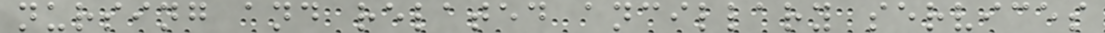nursing and related ancillary services
